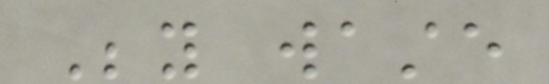Beyond waste
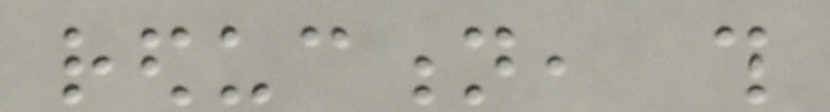reduction, this
